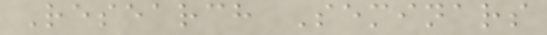Research Seminars
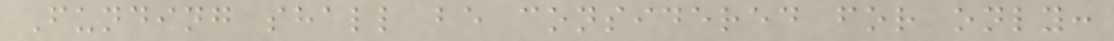Funding shall be considered for only:
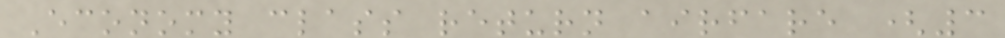Economy class return airfare (3
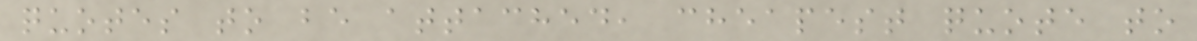quotes to be attached, cheapest quote to
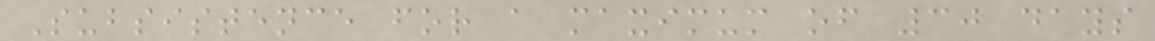Subsistence for a maximum of 30 days
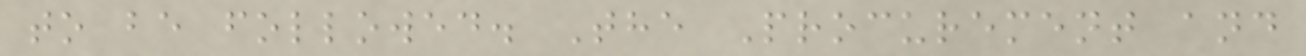to be followed. The Procurement and
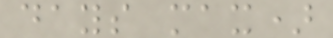days max)
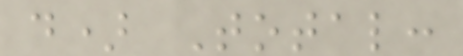d) Total:
